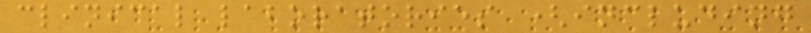clinical laboratories (including
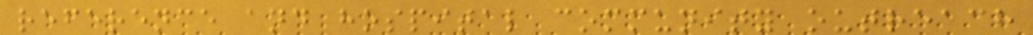reference and hospital community outreach
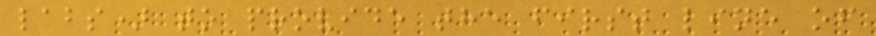labs) to provide the first line of
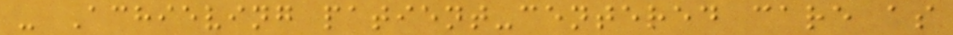- Achieving patient-centered care as
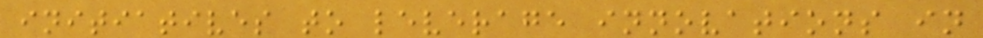initiatives to leverage innovations in
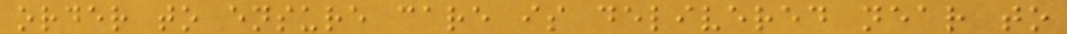order to ensure care is delivered near to
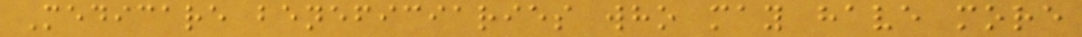Medicare beneficiaries who may have more
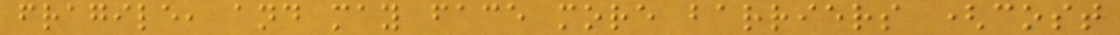fragile, and may face more barriers (cost
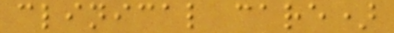clinical care)
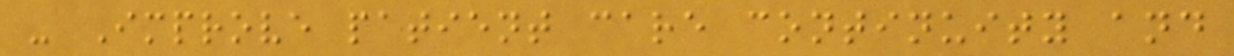- Improve patient care continuity and
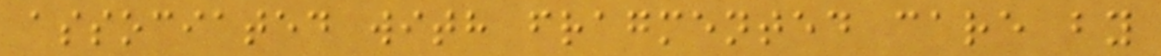associated with fragmented care by
